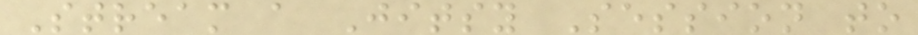Stream a Jitsy Session to
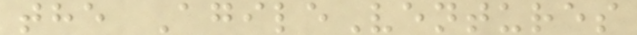the AgileVentures
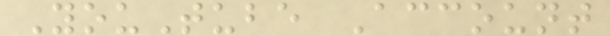YouTube Account
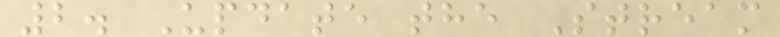2. Update the Stream
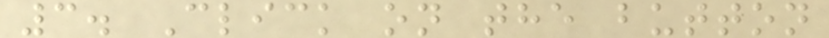3. Click on the button
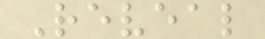Reveal
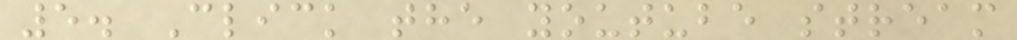5. Click the youtube stream
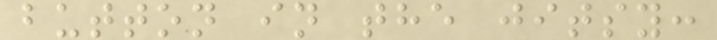button in the jitsy:
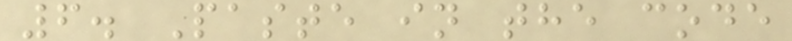6. Paste in the code
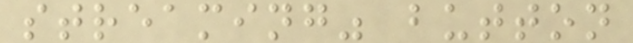streaming" button
